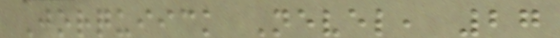Jorquiick Nevel, 27
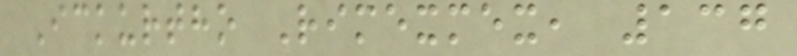Ickurtho Rimexmex, 137
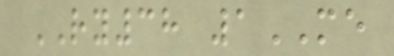RY38 1ME
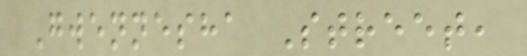Gwennesha Street,
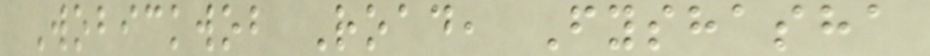Wobickwob Road, Fyshasha
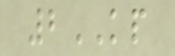2KP
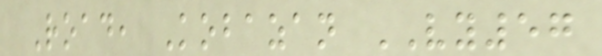Road, Kobazan VY57
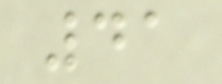41
